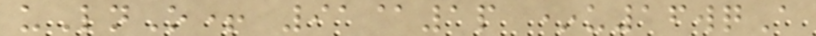uLnO+ 91@1p *u16wqA
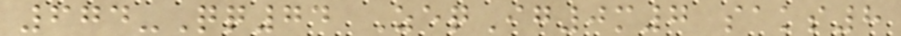674-Qq74 ZeqIg0m7 saks8
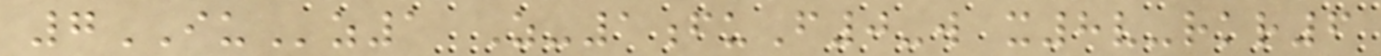7IUz1 Z-1fuF0-w x8v-rkr6
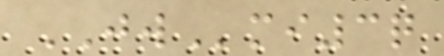JWmi3q
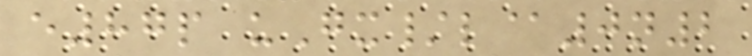e87p uGx/l@0n2
